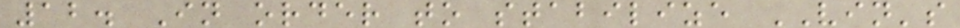12. In order to stabilize VIN's
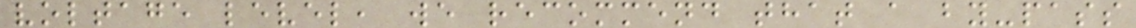voltage level, we recommend that a by-pass
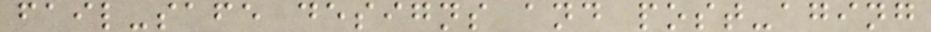fail-safe designs and post-aging
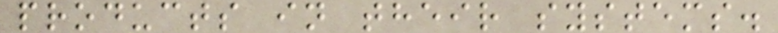products in their systems.
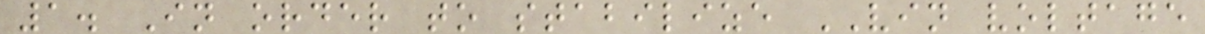1. In order to stabilize VIN voltage
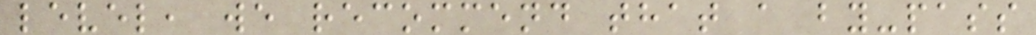level, we recommend that a by-pass
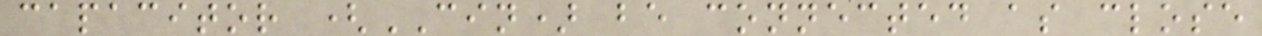capacitor (CIN) be connected as close
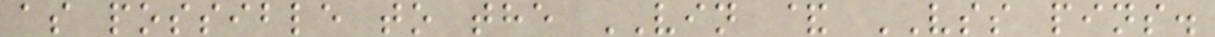as possible to the VIN & VSS pins.
